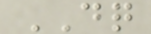DQ
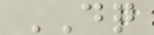DQ
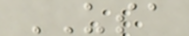USA
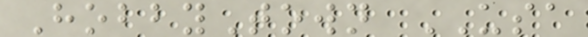HobbyTown USA
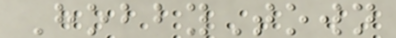HobbyTown
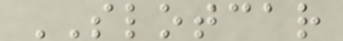SLOTCAR
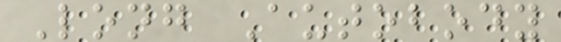Long Autobody
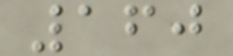160
